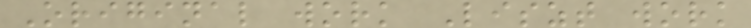Original work Liszt work
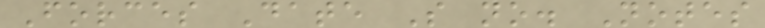Forces Date S no. Notes
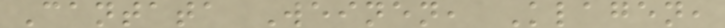Cantata Weinen, Klagen,
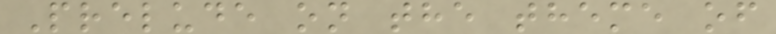Prelude on the theme of
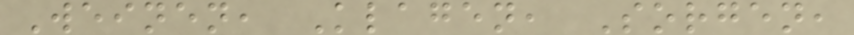Weinen, Klagen, Sorgen,
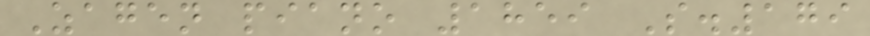Zagen piano 1859 S.179
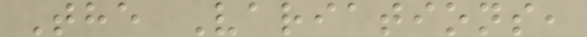The Variations,
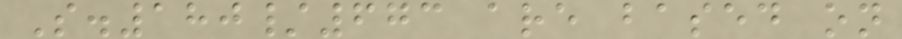S.180/673 are based on
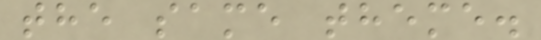the same theme.
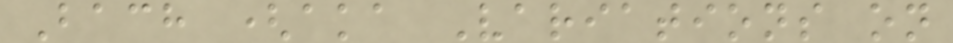Bach (aka Variations on
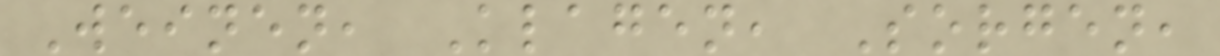Weinen, Klagen, Sorgen,
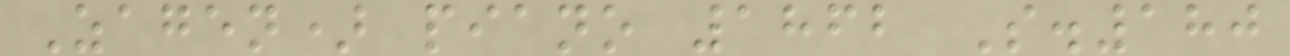Zagen) piano 1862 S.180
